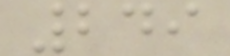249
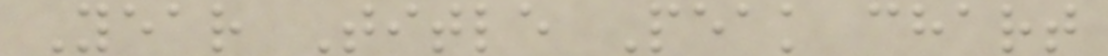Year Title Peak chart
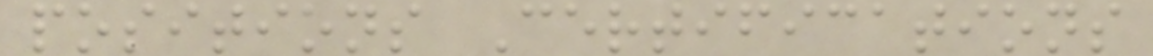positions Certifications
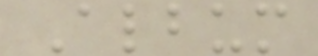Album
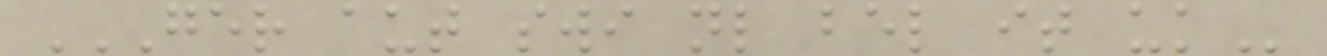GER AUT SWI NL BEL IT UK
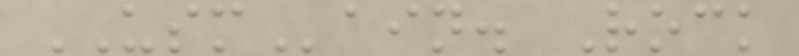USMain. Rock
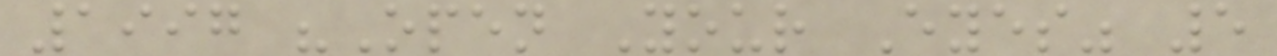1997 "Open Your Eyes" 5
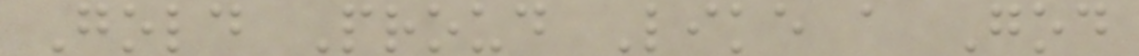Gold Proud Like a God
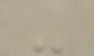-
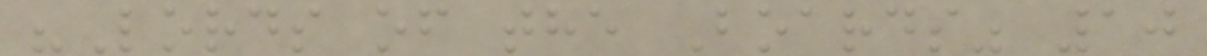"Lords of the Boards" 10
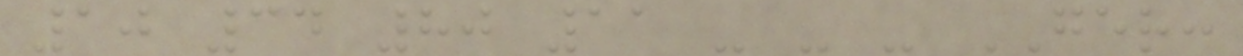10 34 80 11 - - - GER:
